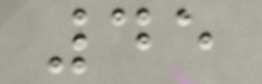45
